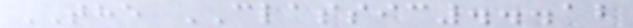THE CLASSIC...12
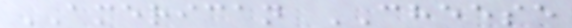AMERICAN CHEESE
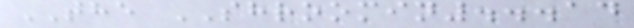THE SHROOMIN...14
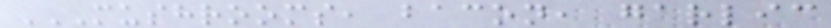MUSHROOMS, BACON, GARLIC
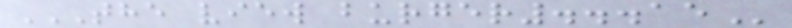THE VIEW BURGER...15
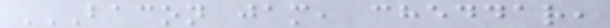BACON JAM, CHEDDAR,
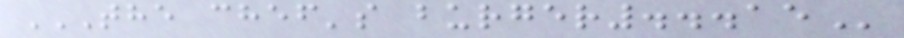THE CHEF'S BURGER...15
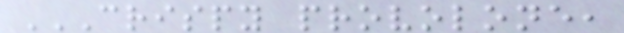CRISPY PROVOLONE,
